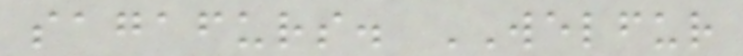sagafurs. WELFUR
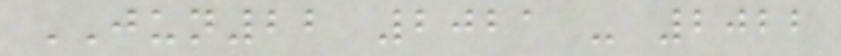JUN22 2021 - 2022
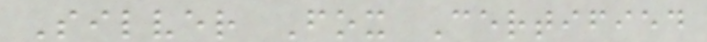Silver Fox Certified
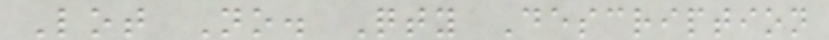Lot No. Qty Description
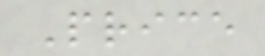Price
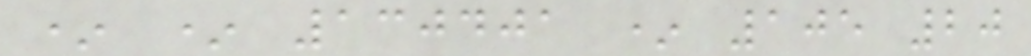* * 130401 * 105 20
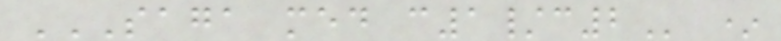SAGA MED C1/C2 *
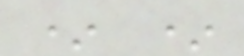* *
